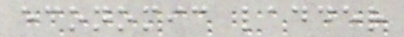economic ladder
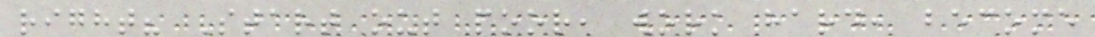right? Start out poor, work hard, become
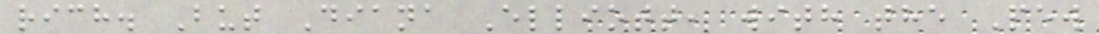rich. But Diana Elliott, with the Pew
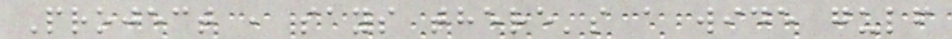Project , says there's a wide gulf
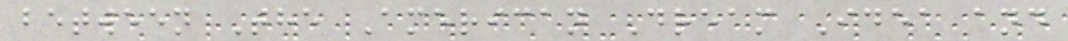between The American Dream Idea and
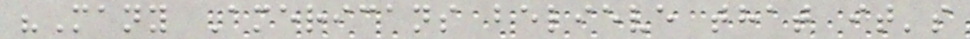"Many Americans believe that it's
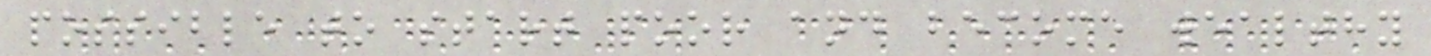possible to start poor and become wealthy
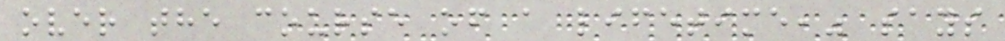over the course of a lifetime," says
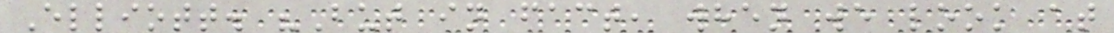Elliott. "But in fact, when we look at
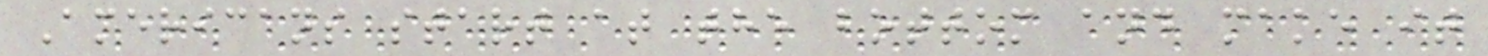Americans start at the bottom and make it
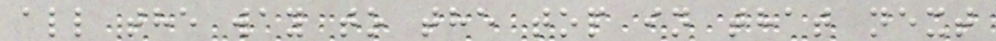all the way to the top in that next
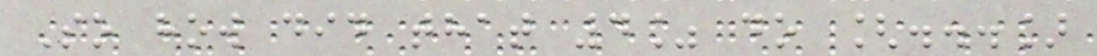So how did that 4% do [...]
